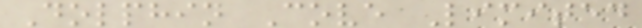Dolphin Cove Limited
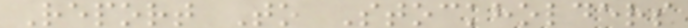Report To Stockholders
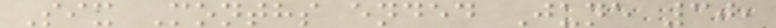Six Months ended June 30,
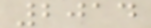2014
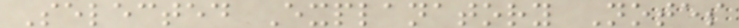Selected Explanatory Notes
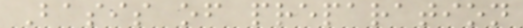Basis of preparation
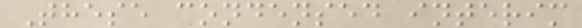These condensed interim
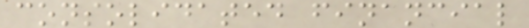consolidated financial
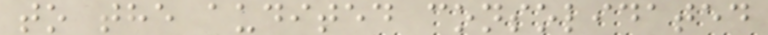to the audited consolidated
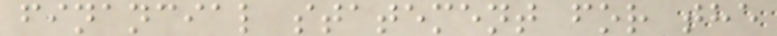financial statement for the
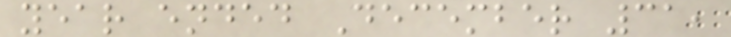year ended December 31,
